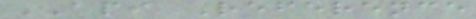API Reference
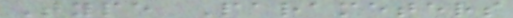Type Parameters
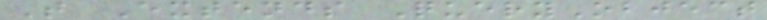T Extends QueryObject
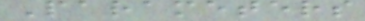Parameters
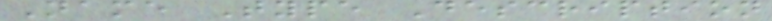Name Type Description
